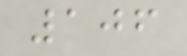106
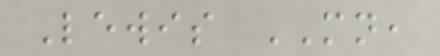Lewis MN,
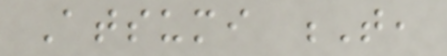Atsumi T,
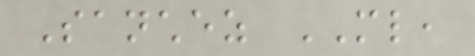Sanchez ML,
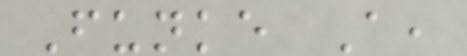Funke A,
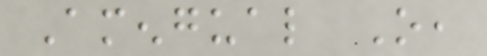Amengual O,
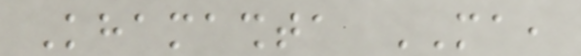Khamashta MA,
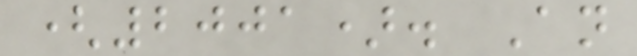(2001). An
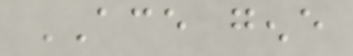ACE gene
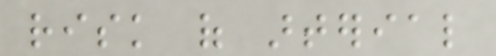risk of arterial
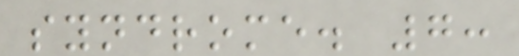syndrome. 7:
